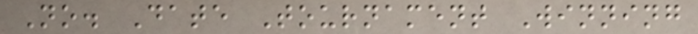No. Date Tournament Winning
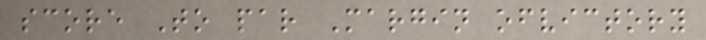score To par Margin ofvictory
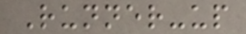Runner-up
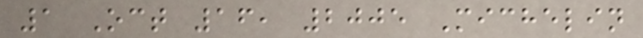1 Oct 16, 2005 Michelin
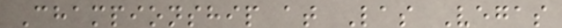Championship at Las Vegas
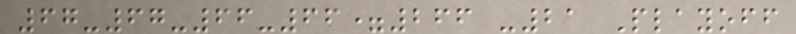67-67-66-66=266 -21 Playoff
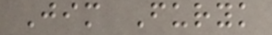Jim Furyk
